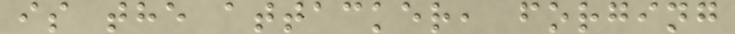is the attacker, forging
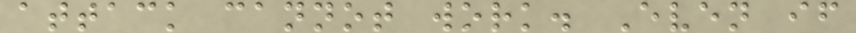attack cannot work. Even if
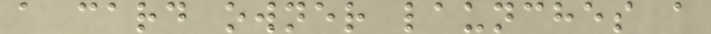a card owner launches a
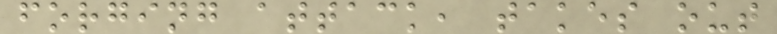forging attack, takes out
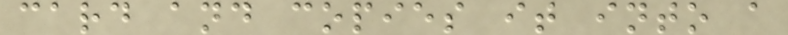card and copies it into a
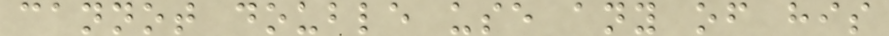cannot double use any of his
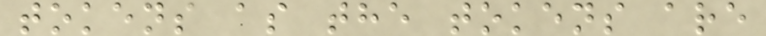tokens as the tokens are
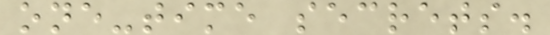one-time secrets.
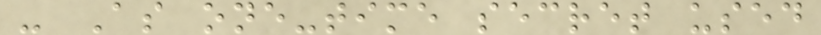- As one-time secret used
